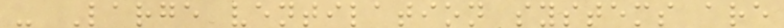- Large ventilation systems are
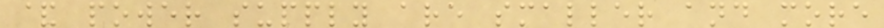& power supply are smaller and more
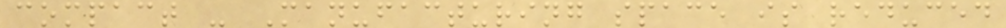compact - Manufacturing space is reduced
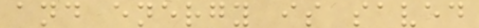and energy is saved
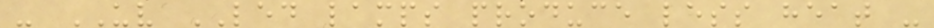- UV LED lamps produce less heat -
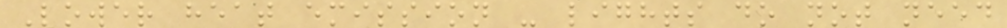Lower heat emission - lights do not need
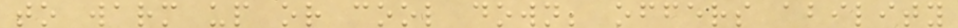to warm up or cool down; offers ability
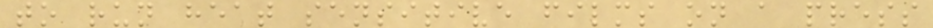to run heat sensitive films on a press
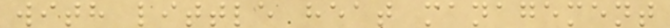with little heat management
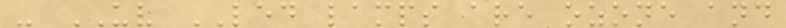- UV LED lamps are ozone and
